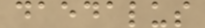daedalus
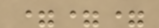===
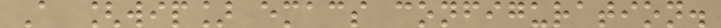A [wip] emacs configuration.
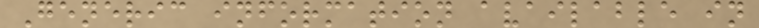Generic information available in
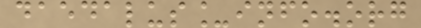daedalus_info.org
